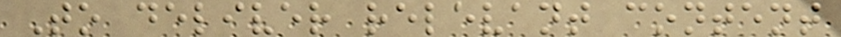To deliver relevant content
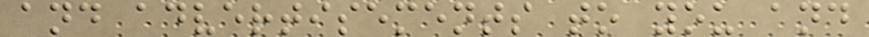and advertisements to you and
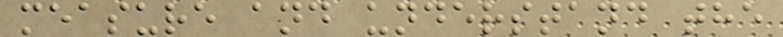measure and understand the
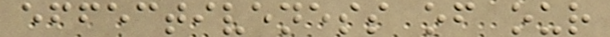effectiveness of our
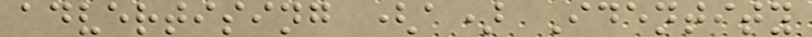advertising (a) Identity
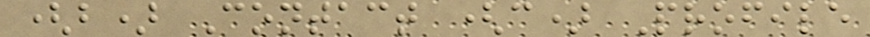(b) Contact (c) Profile
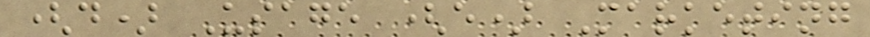(d) Usage (e) Marketing
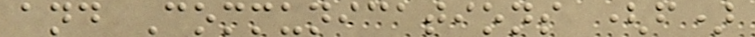and Communications (f)
